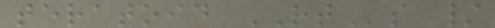teratoid RTs /
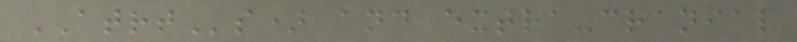ATRTs) and extra-cranial
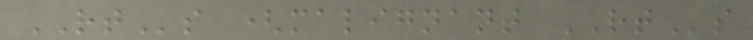RTs (malignant RTs
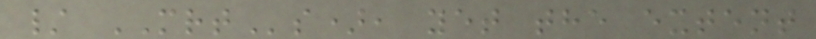/ MRTs), yet the extent
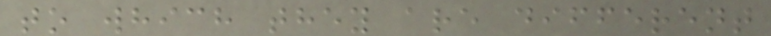to which they are different
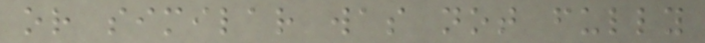or similar was not fully
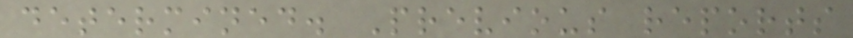determined. Previous reports
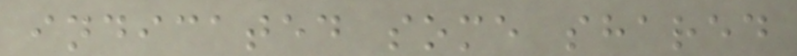indicated some shared
